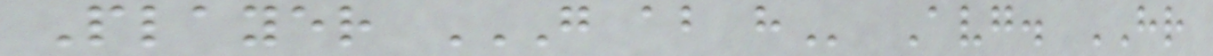Player G AB H Avg. HR
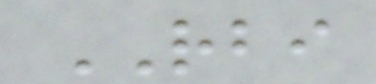RBI
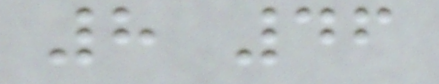8 46
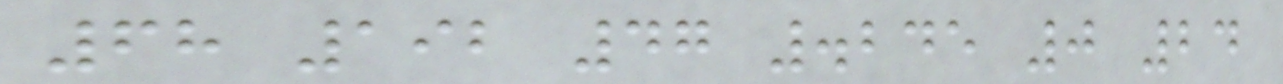68 192 47 .245 0 24
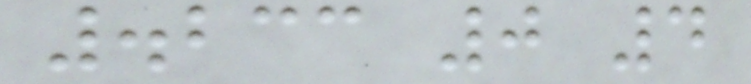.233 0 4
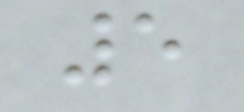5
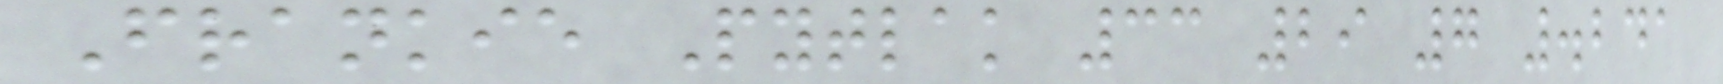Frankie Pytlak 33 29 7 .241
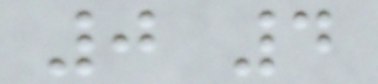0 4
